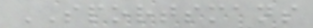SPORTSMANS
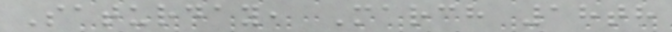Saturday, March 18th
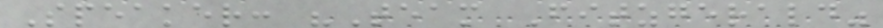Speaker: "Team Fitzgerald"
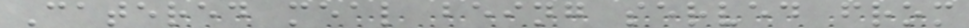Catered meal being served from
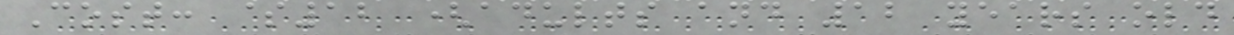Cost: $12 (adults and 12 years old
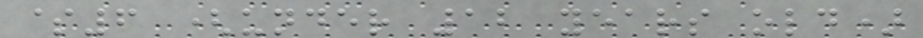$6 (under 12 years old)
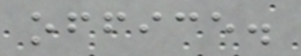office.
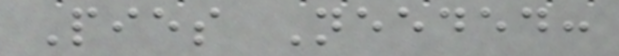Pies Needed:
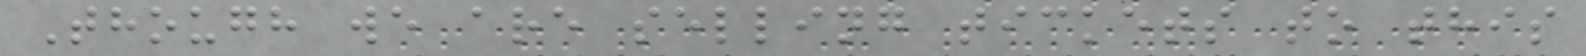Though we are selling tickets to this
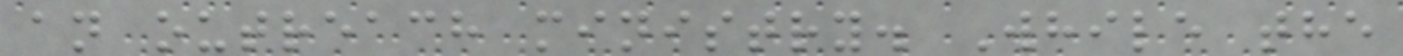an outreach ministry. While the
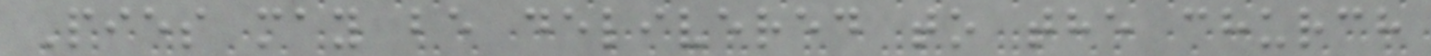Pies may be delivered to the church
